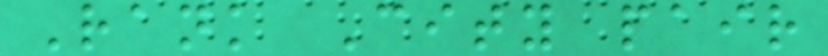Rank City pair
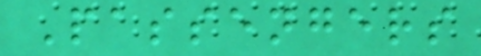Passengers
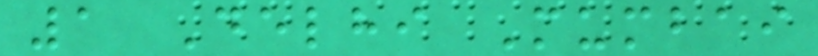1 Delhi Mumbai
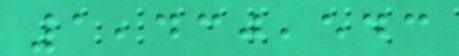1,430,543
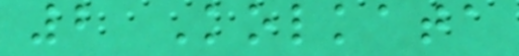2 Kolkata
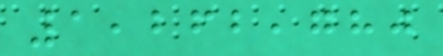1,262,780
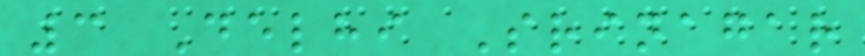3 Delhi Srinagar
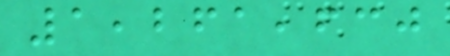1,261,630
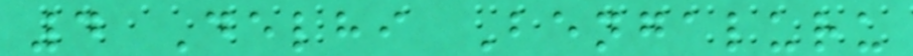4 Delhi Bengaluru
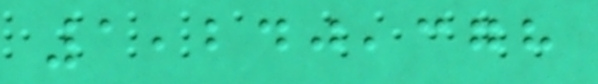1,240,378
